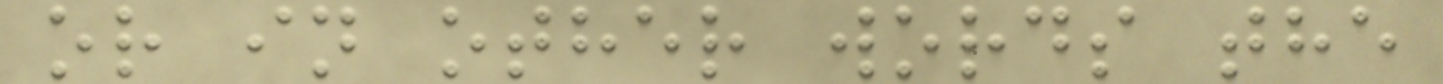or in other words the
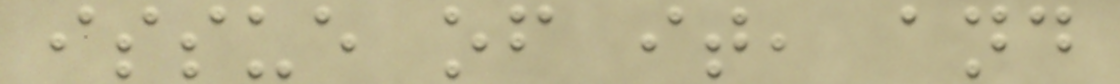issue of it, and
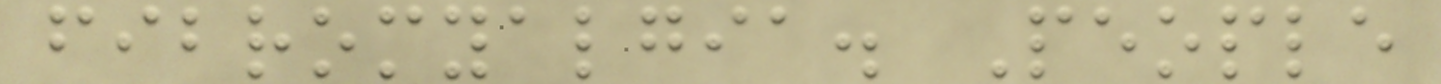fibromyalgia. People
